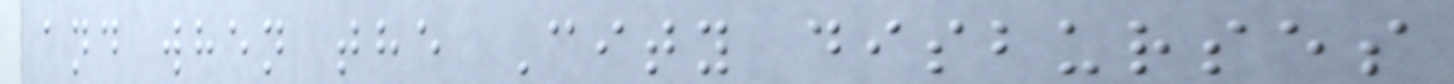and when the City disburses
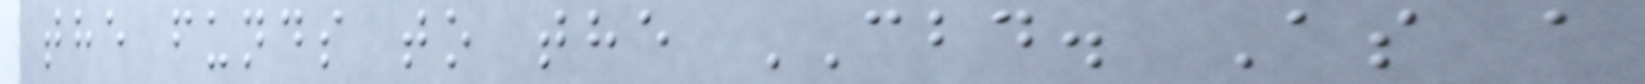the funds to the CBD. As a
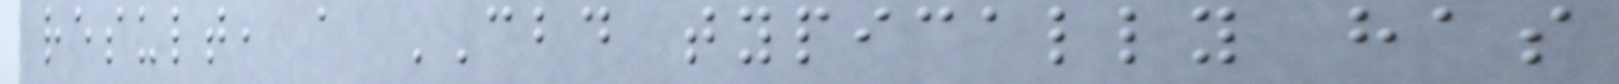result, a CBD typically has
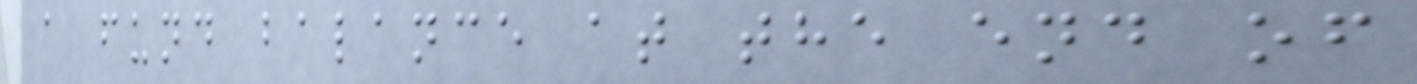a fund balance at the end of
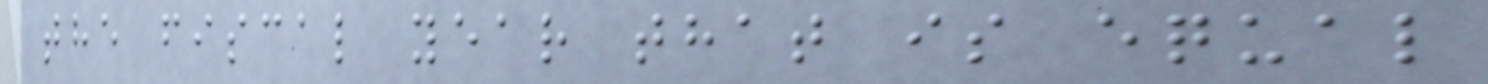the fiscal year that is equal
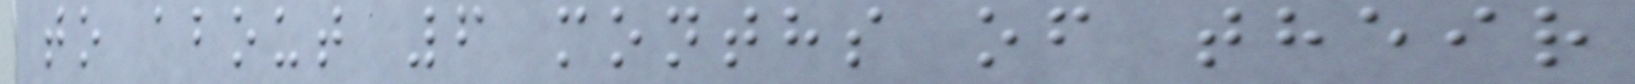to about 6 months of their
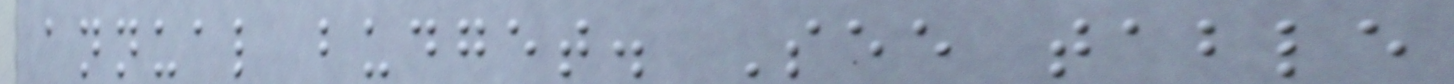annual budget. See table
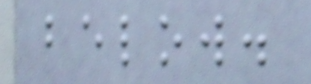below.
